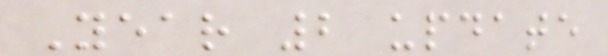Year 2 update
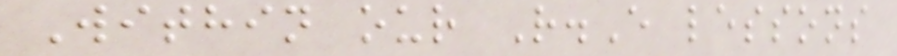Within our R.E lessons
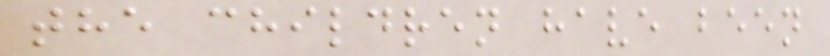the children have been
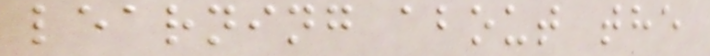learning about the
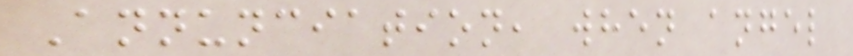Annunciation, when angel
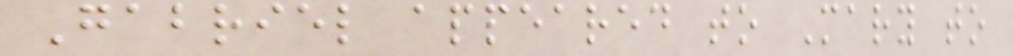Gabriel appeared to Mary to
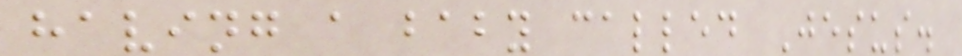having a baby called Jesus.
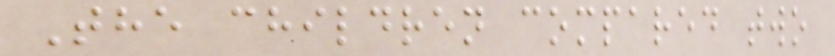The children compared two
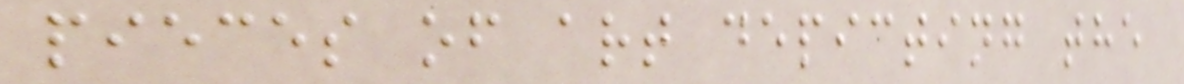pieces of art depicting the
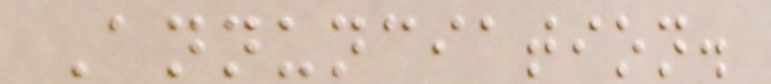Annunciation.
